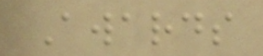Awards
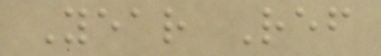Year Ref
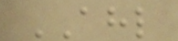AHL
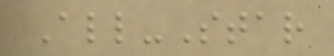All-Star
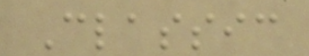Classic
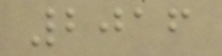2016
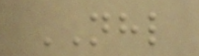NHL
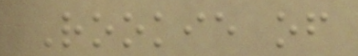Rookie of
